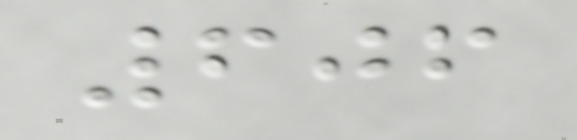606
